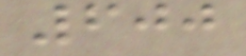600
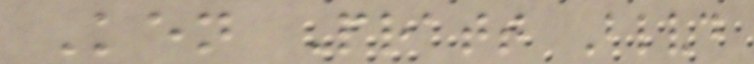Ken Pratt Blvd
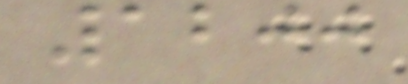1200
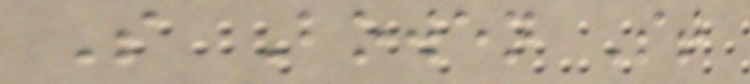S Bowen St
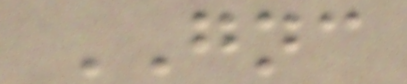GNC
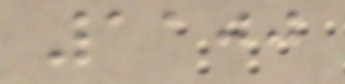1100
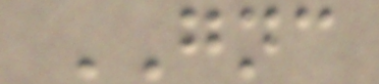GNC
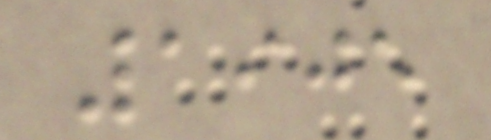1905
